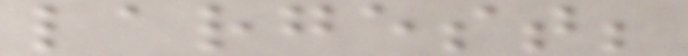largest;
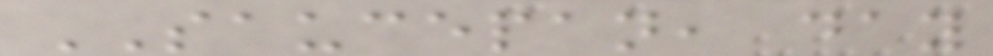SAUCEPAN, day
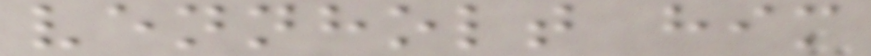vennholt him
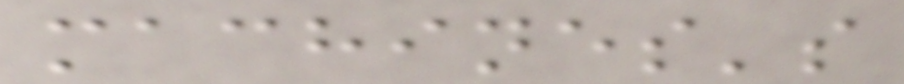machines's
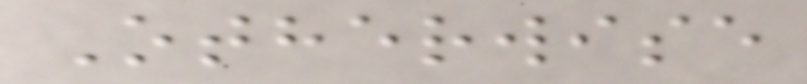Otherwise
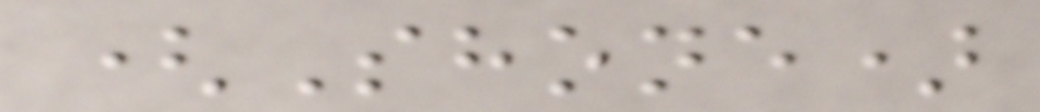(Shone)
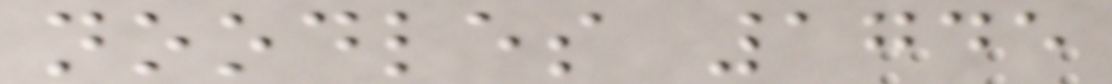noodles 1745
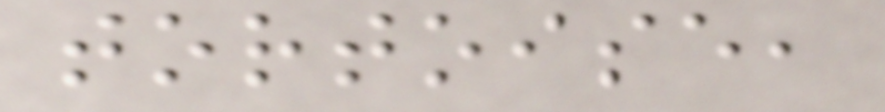tortoise,
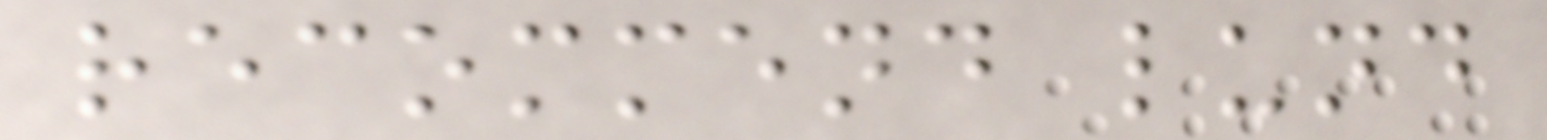recommend lund
